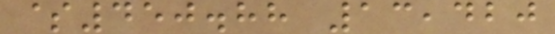$450.88 13,420
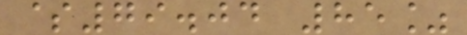$79.04 85%
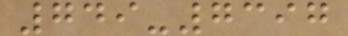749-7397
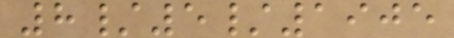8/5/1905
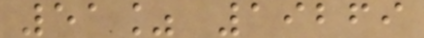51% 19269
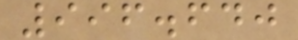996.640
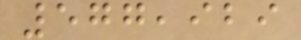577,929
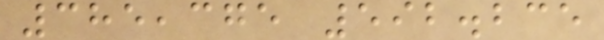385,375 592.235
